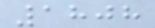1808
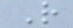R
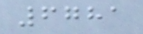6781
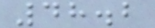48.2
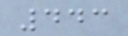443
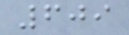609
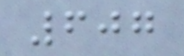607
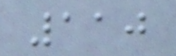110
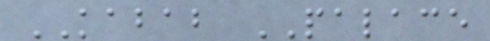KABAB PALACE
